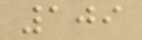109
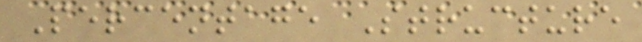Percentage Structure
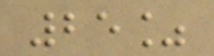25%
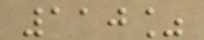110%
